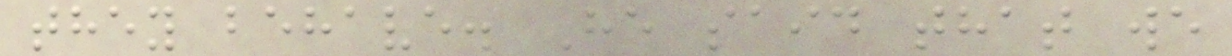they behave. He said that we
